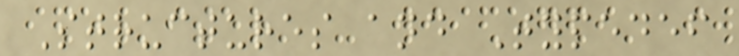Structures and Typedef
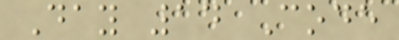Day 14 Code
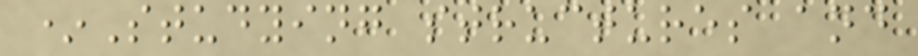*Studying structures and
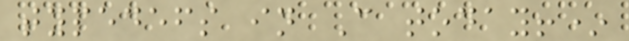typedefs in C today!*
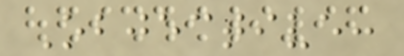Objective:
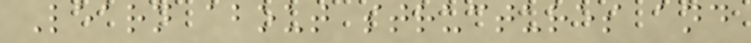Learn about structures and
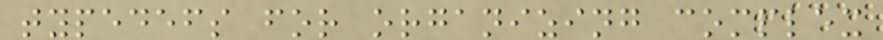typedefs for organizing complex
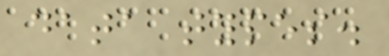data types.
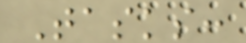Tasks:
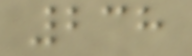238
